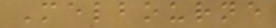Melbourne
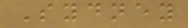Sydney
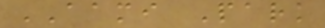AAMI Park
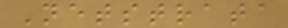Netstrata
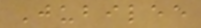Jubilee
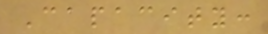Capacity:
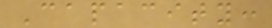Capacity:
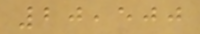20,500
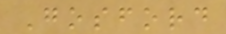Gosford
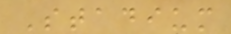Stadium
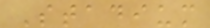Stadium
